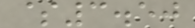$3.50
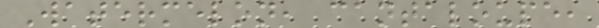Watermelon, cantaloupe,
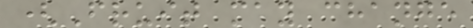(Fruit may change
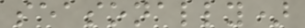seasonally)
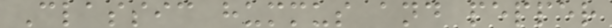Classic hummus and pepper
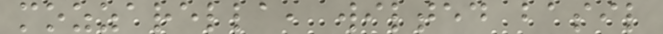mozzarella, wilted basil
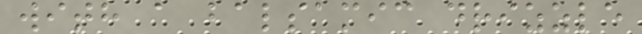with a balsamic drizzle
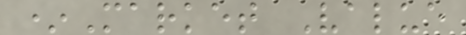*Market Value
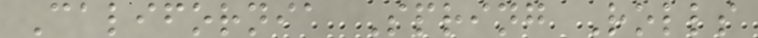California Spring Rolls
